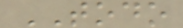TODO
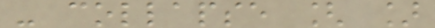- collapse [ ]
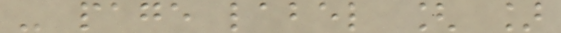- page label [ ]
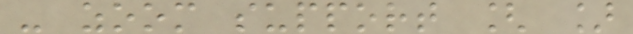- zoom support [ ]
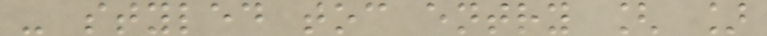- styled toc entry [ ]
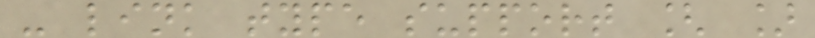- link type support [ ]
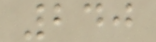240
